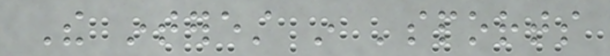The interest in 'sports
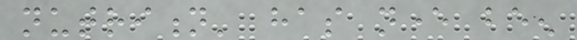nutrition' has never been
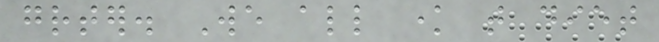greater. We all know that diet
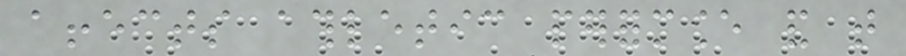affects athletic performance and that
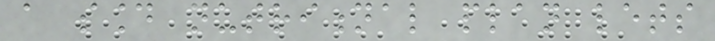a sound nutritional plan lets
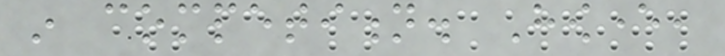in competition. However,
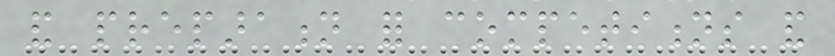and preparation for competitions and
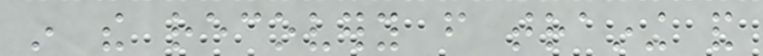in the recovery from training and
